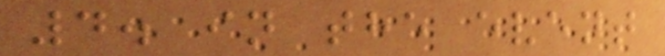4. in the event
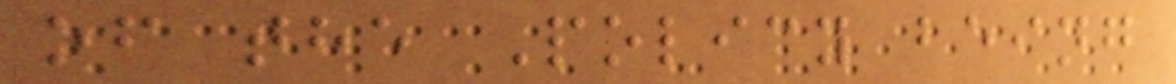of the Policy being
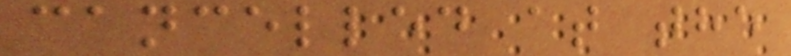cancelled at the
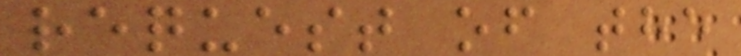request of the
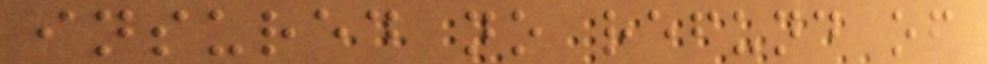insured no refund of
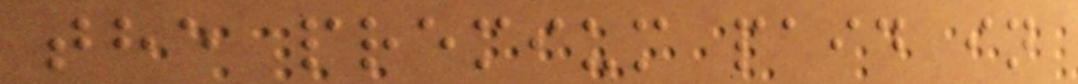the premium paid in
